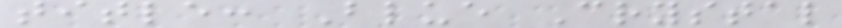title: Blue Crystal
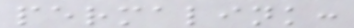permalink:
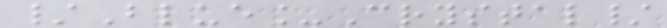/Blue_Crystal/
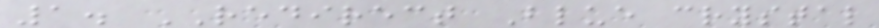1. REDIRECT Blue crystal
